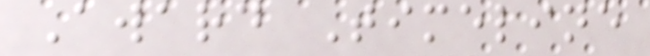Award Timeline
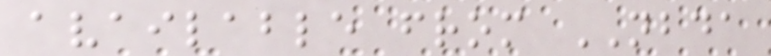available from NBDA
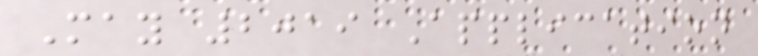May 2019 Application
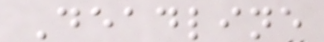Deadline
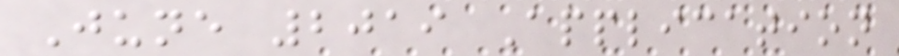June 2019 Application
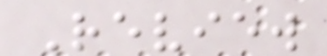Review
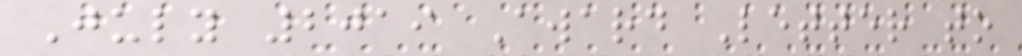July 2019 Award Letter to
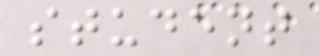student
